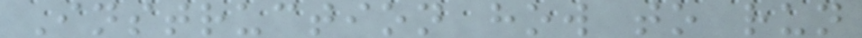Instruction how to run
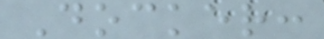Docker:
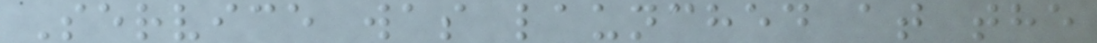Service was launched at the
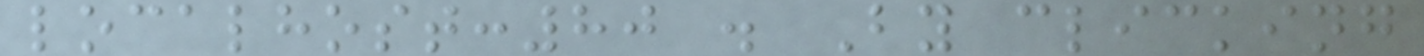localhost:80 . By clicking
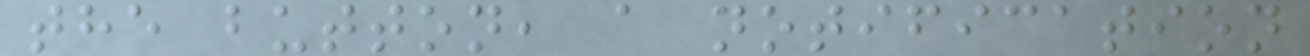the button, a notification
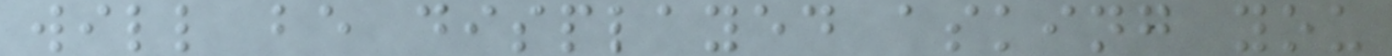will be displayed asking you
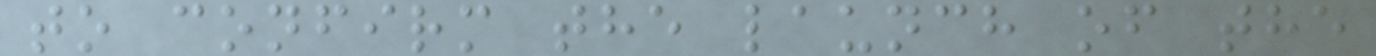to confirm the launch of the
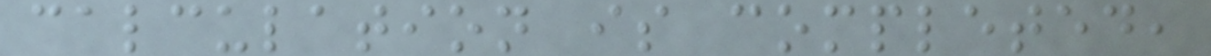calculation is completed,
